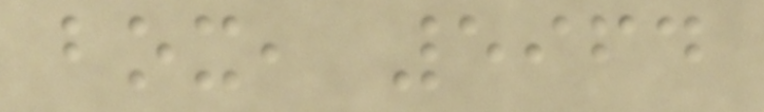box, 5964
